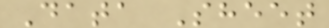Data Sheet
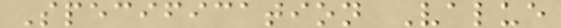Specification Value
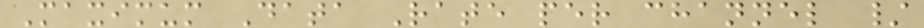Maximum Data Rate per channel /
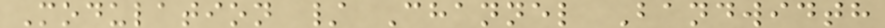Modulation / Channel Bandwidth
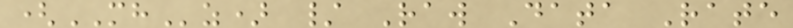(MHz) / Raw Data Rate
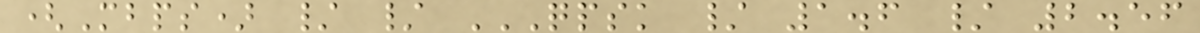(Mbps) / / QPSK / 1.6 / 2.56
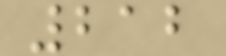212
